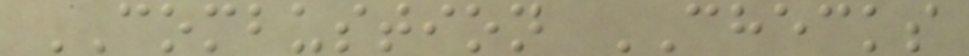COMBUSTION CHECKS
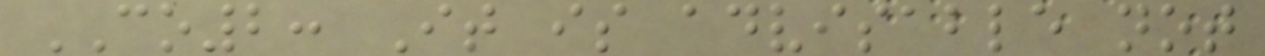CO2: It is advisable not
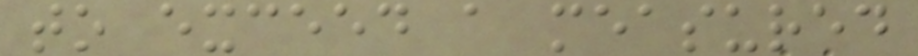to exceed a measured
